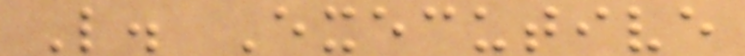L. Executive
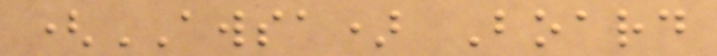(AWSA) Board
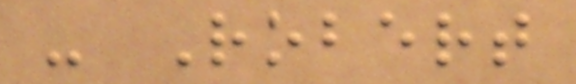- Robert
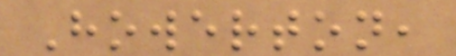Howerton,
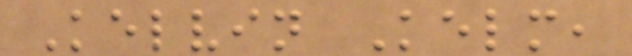Kelvin Kelm,
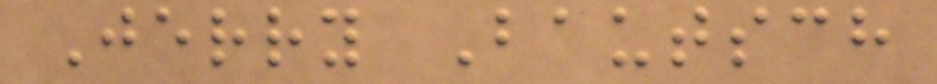Jerry Bautsch
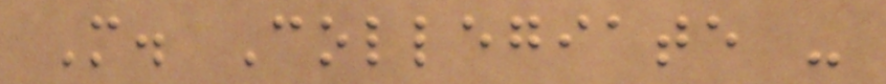M. Collegiate -
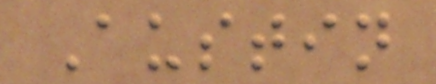Austin
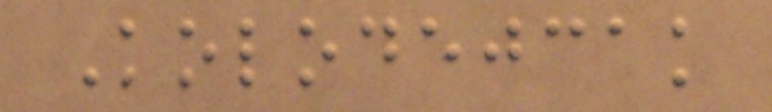Kolodejcak
